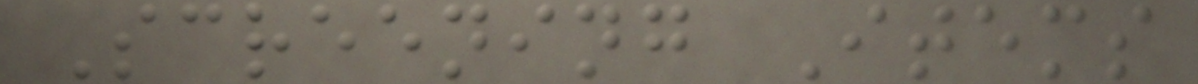Screening Items
